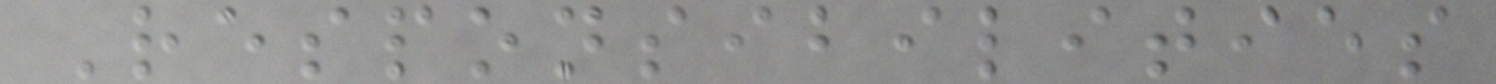Responsibilities
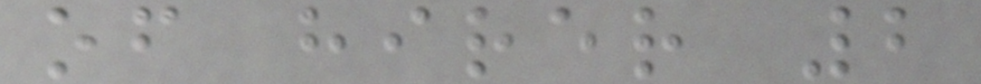of hirer 2
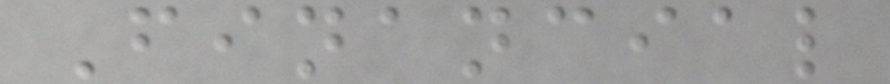Financial
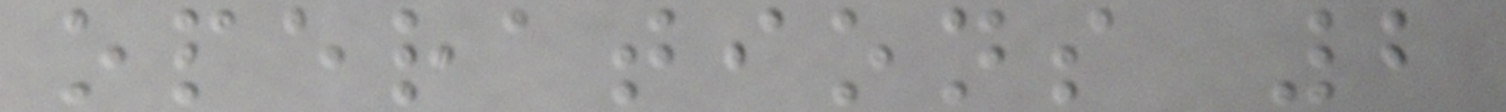operations 2
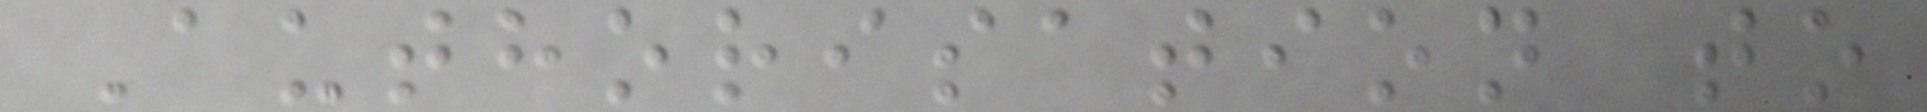Authorisation to
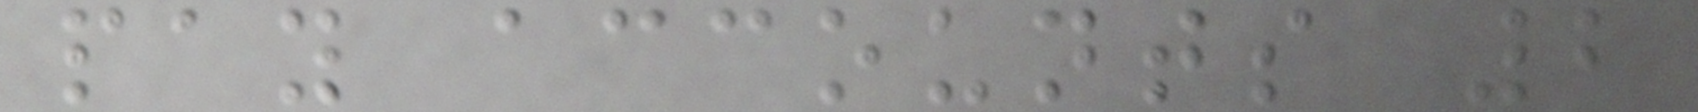pay accounts 2
